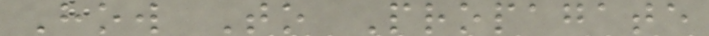How To Propagate
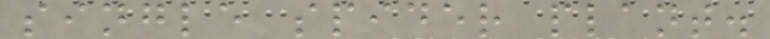single spider plant.
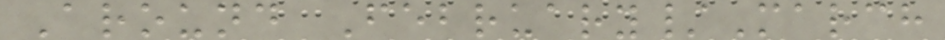Around February/March
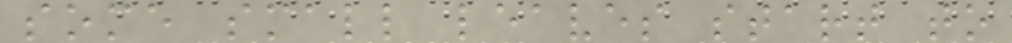some small leaves start to
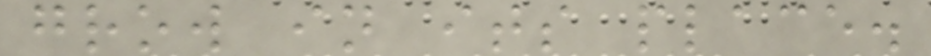grow in its place.
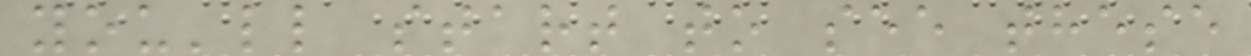you'll start to see these
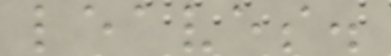leaves.
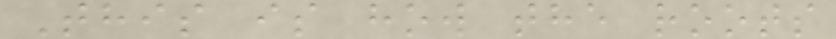This is how the roots
